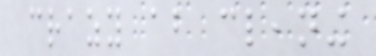crazy about cleaning
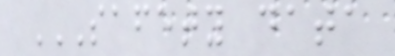SAFETY DATA
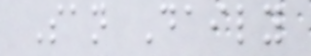San Daily
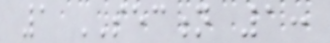1 SECTION 1:
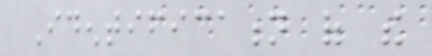Identification of the
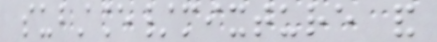substance/mixture and
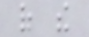of the
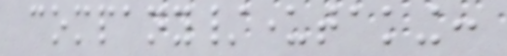company/undertaking:
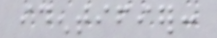identifier:
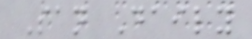San Daily
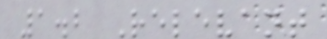1.2 Relevant
